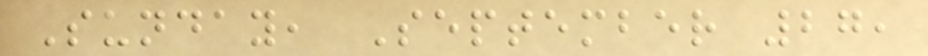Sunday, September 27,
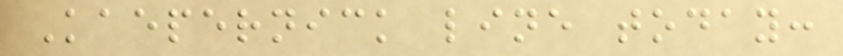Kaepernick line today:
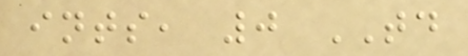ints, 0 TD
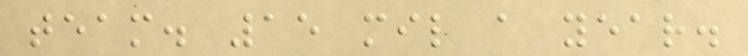team. 15 mil a year.
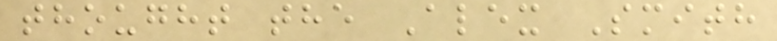thought the Alex Smith
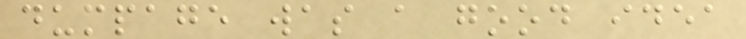dumpage was a good idea
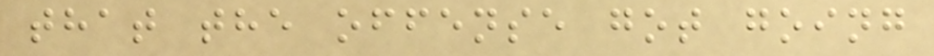that the offense got going
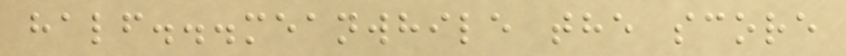half...meanwhile the score
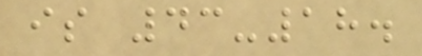is 43-18.
